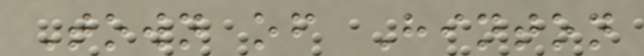Town of Hinton
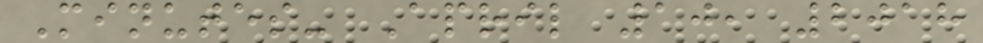Minutes- April 10, 2018
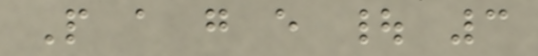P a g e | 3
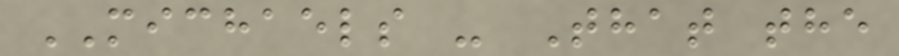MICHAELS - That the
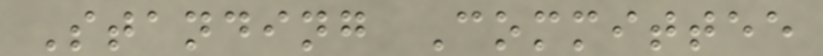Standing Committee
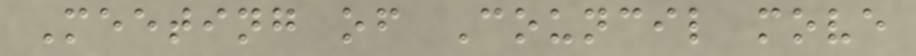Meeting of Council move
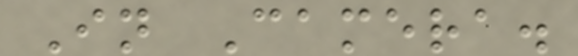In Camera.
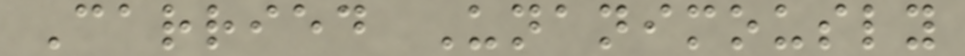Carried Unanimously
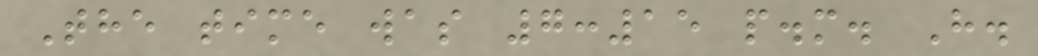The time was 7:15 p.m. H.
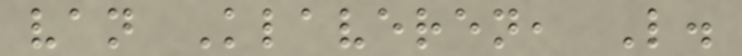van Klaveren, L.
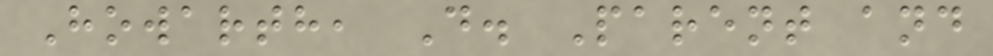Howarth, D. Parent and
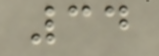34
